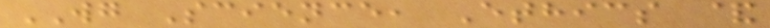WG Science, Ethics &
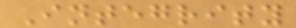Integrity
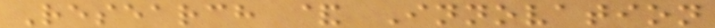Research & Innovation
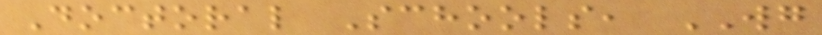Doctoral Schools, WG
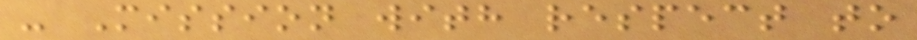- Mission with respect to
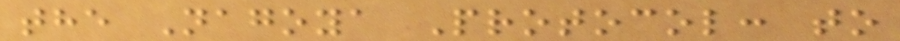the Nagoya Protocol: to
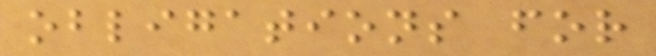obligations for
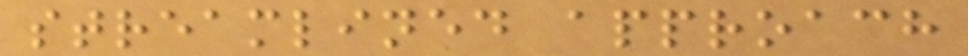streamlined approach
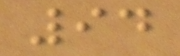94
